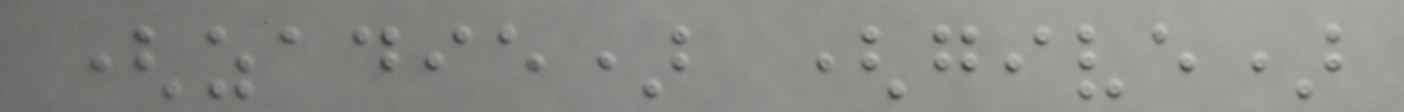(zadie) (give)
